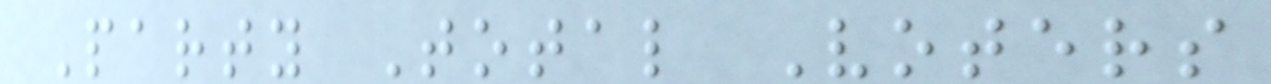Party Total Voters
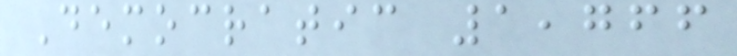Democratic 1,766
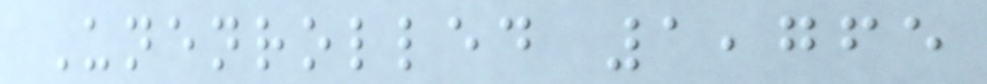Unenrolled 1,765
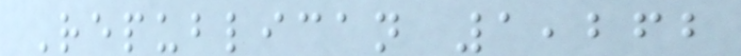Republican 1,262
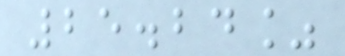25.24%
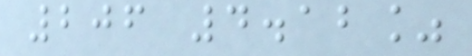206 4.12%
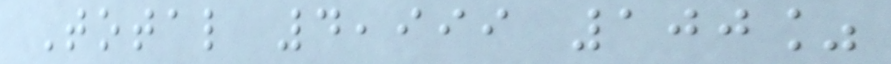Total 4,999 100%
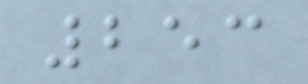253
